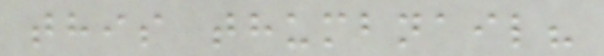this thumbnail?
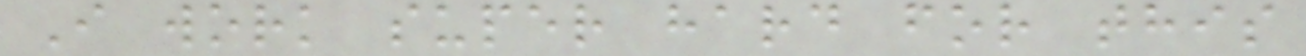I work super hard for this
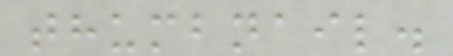thumbnail.
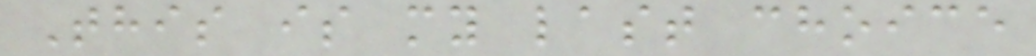This is my last choice
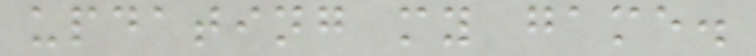updating my game.
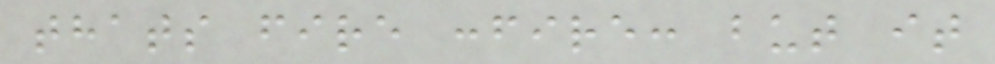thats fire :fire: but it
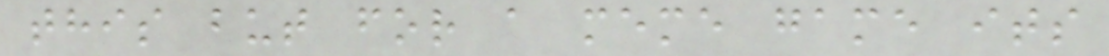this but for a meme game its
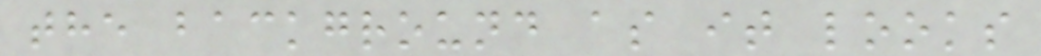the background as it looks
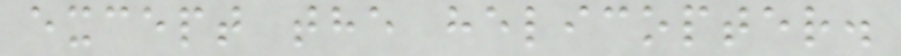except the helicopter.
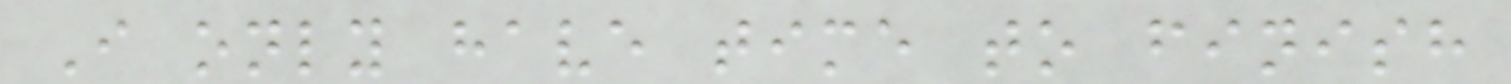I only have time to finish
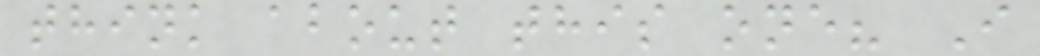think about this one? I
